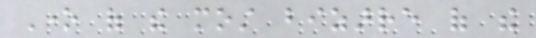One of the most bizarre of the
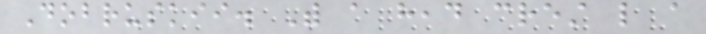Dobruskii. With a head crest like a
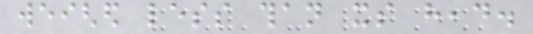weighed less than its head.
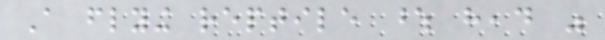A flying reptile whose head was
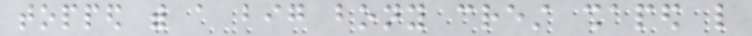topped with a big bony crest shaped like
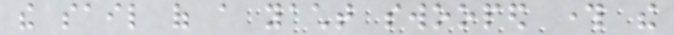the sail of a yacht swooped through the
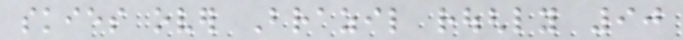skies over Brazil roughly 90
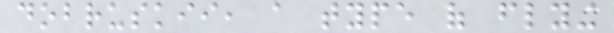dobruskii, a type of flying
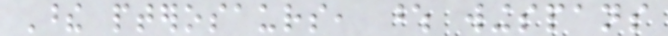These pterosaurs, whose wingspans
